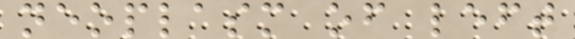neoplasm of left
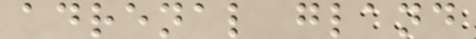adrenal gland
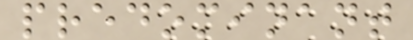predominant
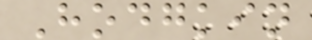Hodgkin
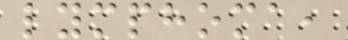lymphoma,
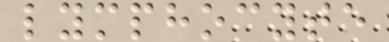lymphocyte
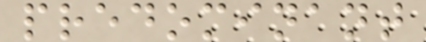predominant
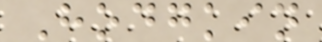Hodgkin
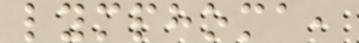lymphoma,
